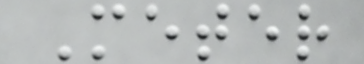Meter
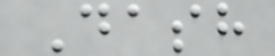Dash
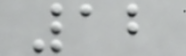12
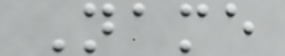Name
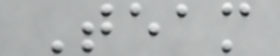Team
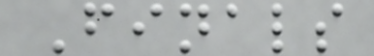Finals
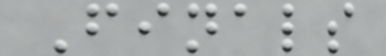Finals
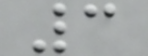3
